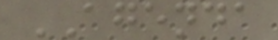AGENDA
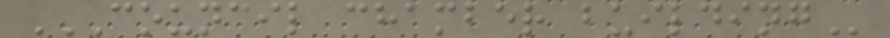COUNCIL CHAMBER BUILDING
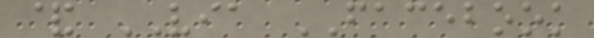& VIA FACEBOOK
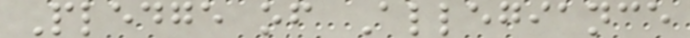Pledge of Allegiance
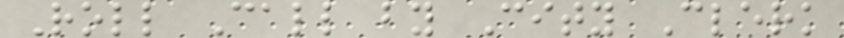Roll Call by City Clerk
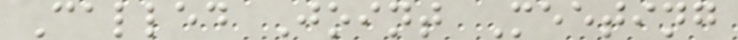Called Joint Meeting
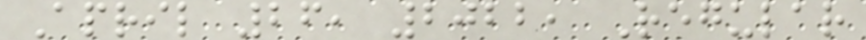April 26, 2022, Regular
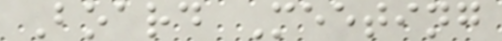Board Meeting
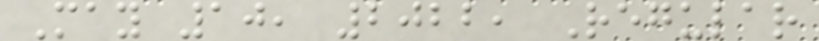May 10, 2022, Regular
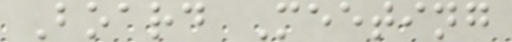Board Meeting
